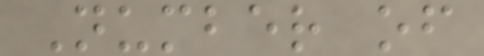Number of
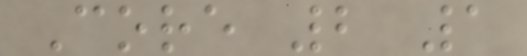Core 2 1
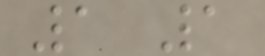1 1
